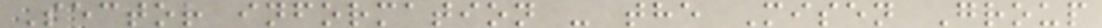Sector information - the Misen Group
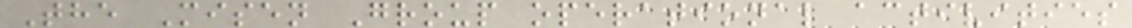The Misen Group operational activities
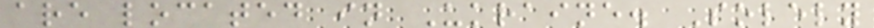are located in Ukraine. Solely
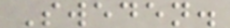Sweden.
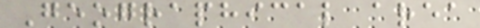Geographical area
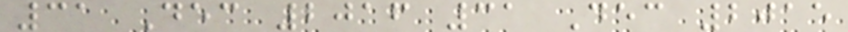31 Dec 2016 31 Dec 2015
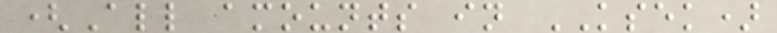(All amounts in KSEK)
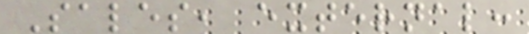Sales, external:
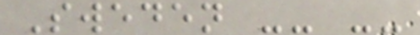Sweden -- --
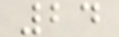24
